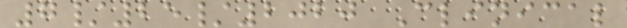7/25/2020 Clinical
